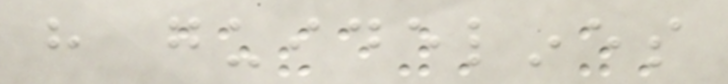have guidelines
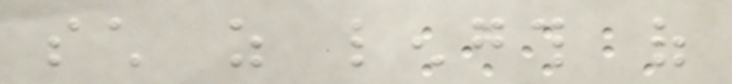such as length of
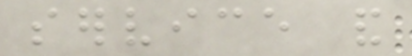service and
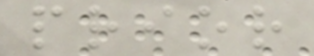prior
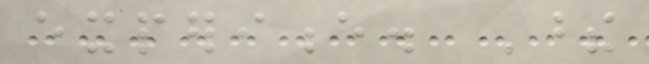experience. These
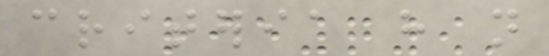criteria have not
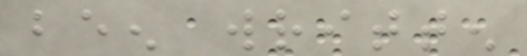been written
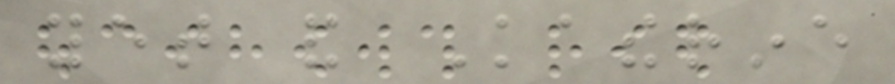yet and Katherine
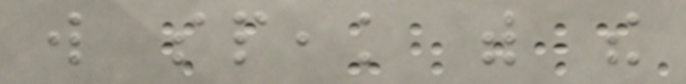will speak with the
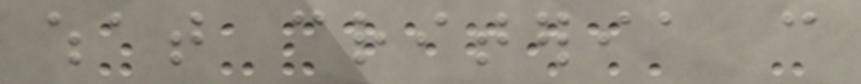what criteria can
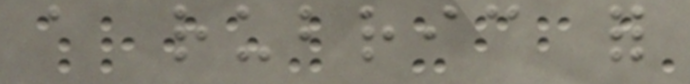a rubric for
